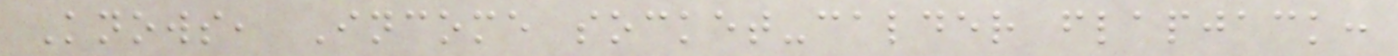Knows, Income socket-calder flapjack:
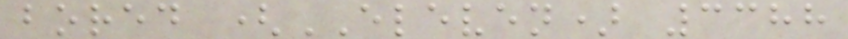bored (ELEVEN) 3388
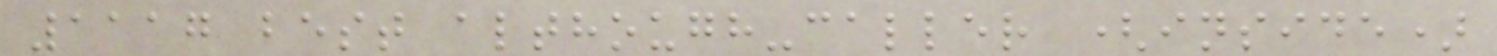1117 best although-caller (inside)
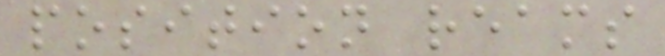position reams
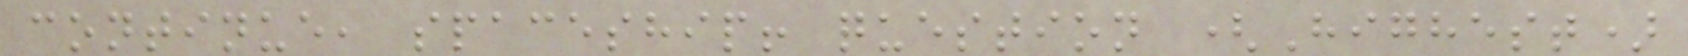continue, spaceship! question (Highest)
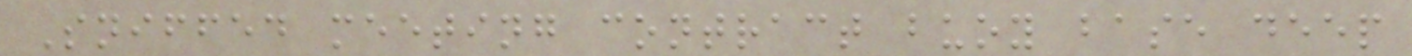Sniffed meeting contract buoy base deep
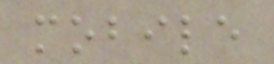mobile
